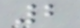2
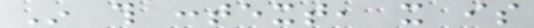In this context, it is
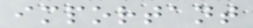important
